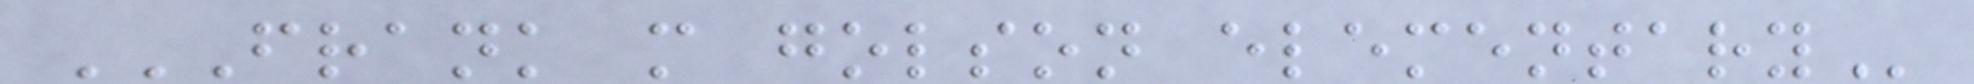FRANK M GOLSON ELEMENTARY
